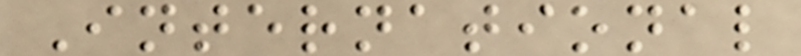International
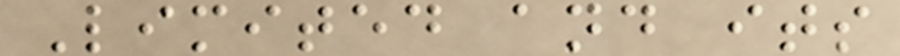Limited and its
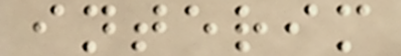interim
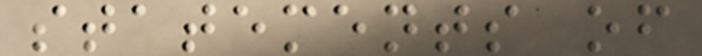statements of
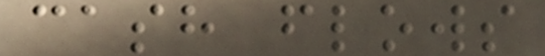cash flows
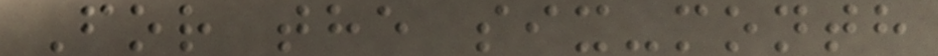For the six-month
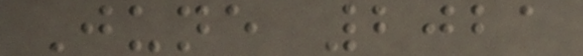June 2021
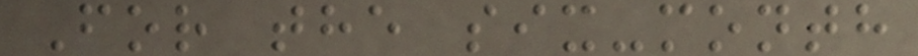For the six-month
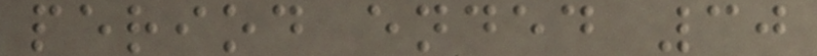period ended 30
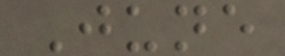June
